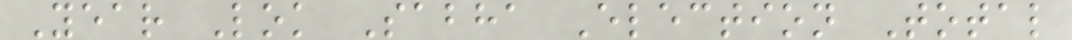Year Lok Sabha Election Total
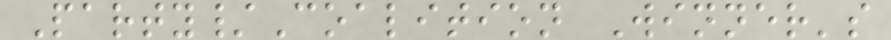Party/Coalition Winner's
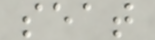seat
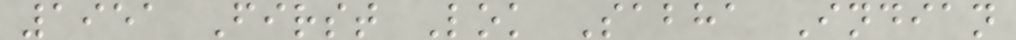1951 First Lok Sabha Indian
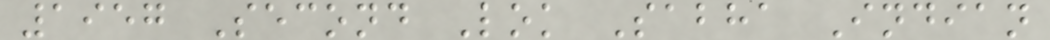1957 Second Lok Sabha Indian
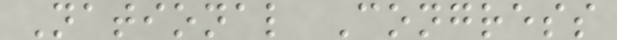National Congress
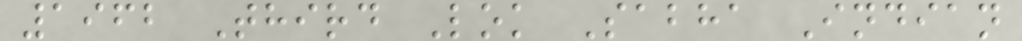1962 Third Lok Sabha Indian
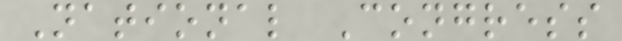National Congress
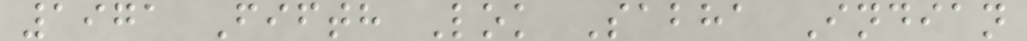1971 Fifth Lok Sabha Indian
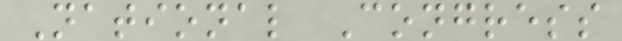National Congress
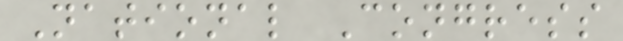National Congress
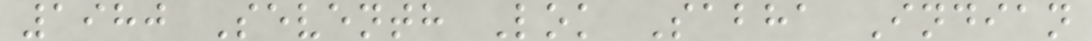1980 Seventh Lok Sabha Indian
